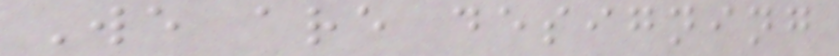We are designing
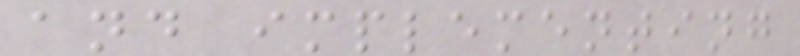and implementing
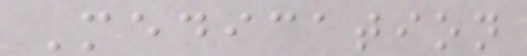Medication
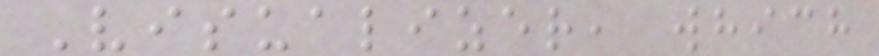Visualizer, which
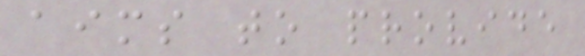aims to provide
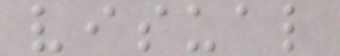visual
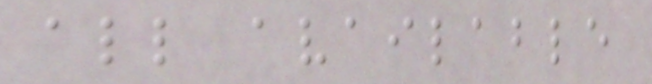all available
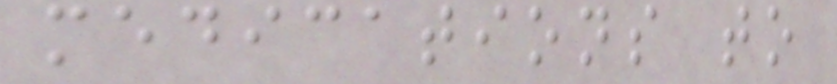medications to
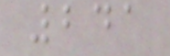241
